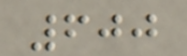600
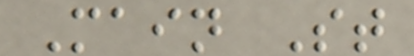Main St
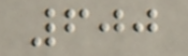600
